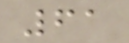61
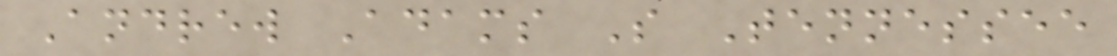Andrew Adams S Tennessee
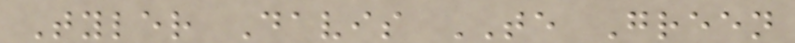Tyler Davis TE Green
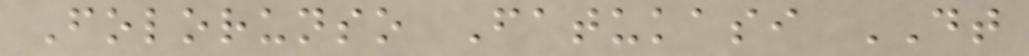Folorunso Fatukasi DT
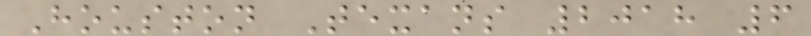Houston Texans 2018 6
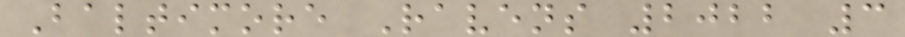Baltimore Ravens 2022 3
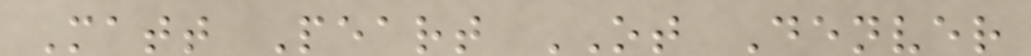Matt Peart OT Denver
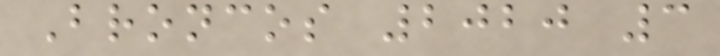Broncos 2020 3
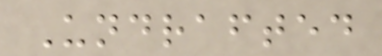Undrafted
